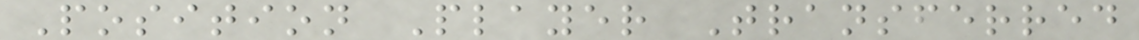Position Player Transferred
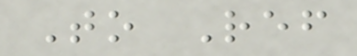To Ref
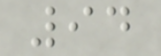94
